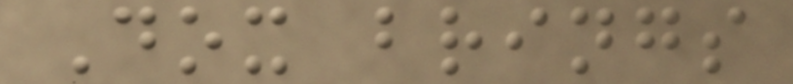Dox brings
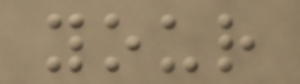your
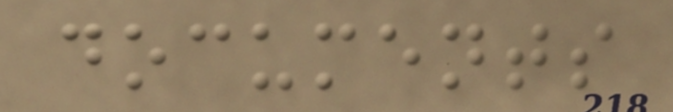documents
